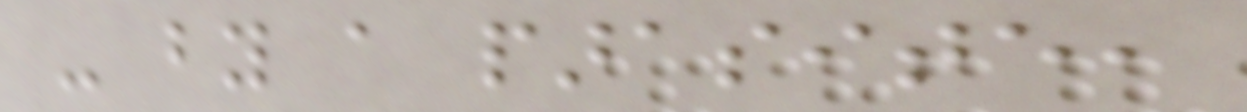- by a parasite,
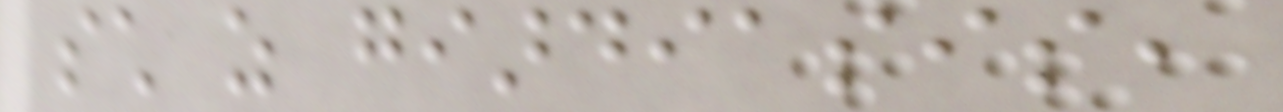such as giardiasis,
